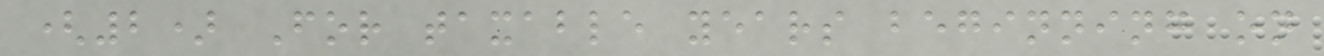(2) For taxable years beginning on
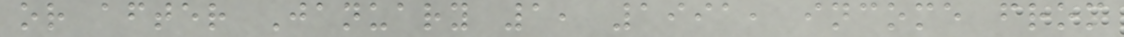or after January 1, 1991, income from
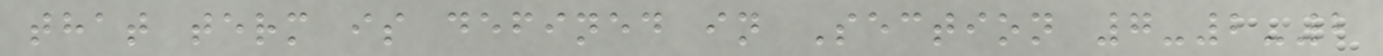that term is defined in Section 7-2-2
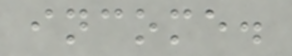income.
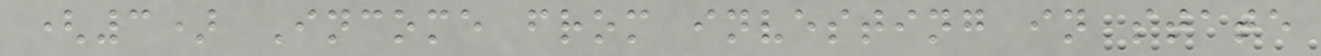(3) Income from investing in state
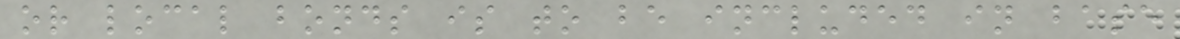or local bonds is to be included in base
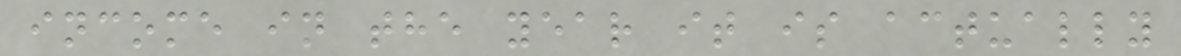income in the year it is actually
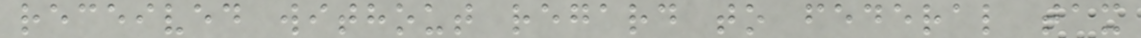received without regard to federal tax
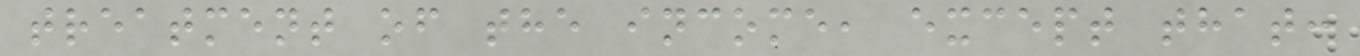treatment of the income, except that:
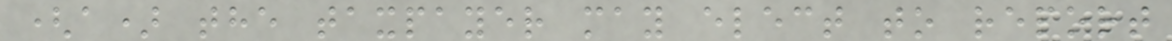(a) the taxpayer may elect to report
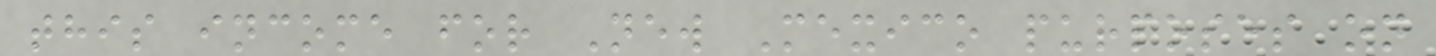this income for New Mexico purposes on
